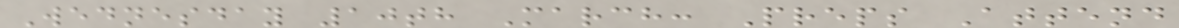Wednesday 10th March: Preps Attend
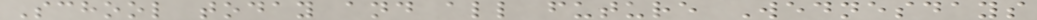School today and all future Wednesdays
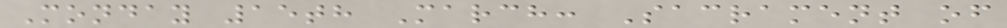Monday 15th March: Sacrament of
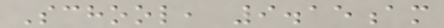School, 9.15am
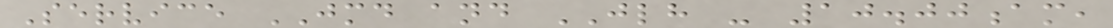Service JMD and JLH - 10.00am,
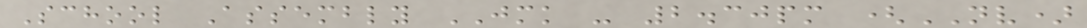School Assembly JMK - 2.30pm (NV)
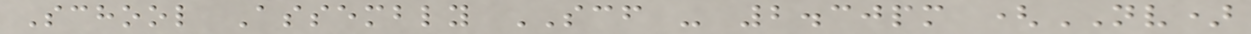School Assembly SCF - 2.30pm (NV)
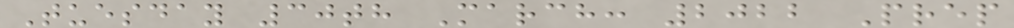Tuesday 30th March: 2022 Prep
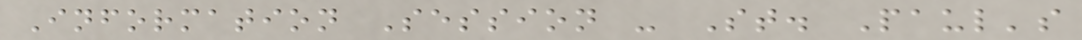Information Session - St. Paul's
